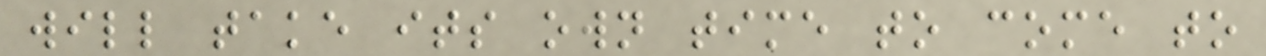will take its own time to come to
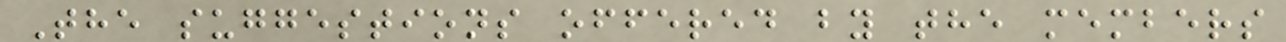The suggestions offered by the members
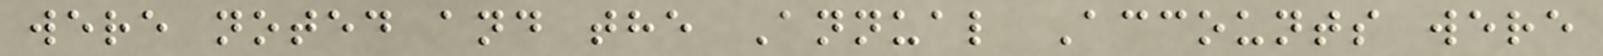were noted and the Annual Accounts were
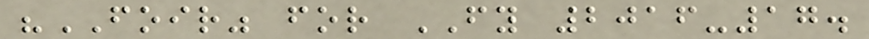"FOIR" for FY 2016-17.
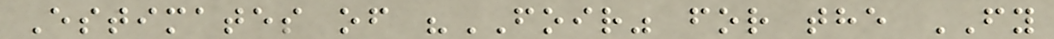Estimates of "FOIR" for the FY
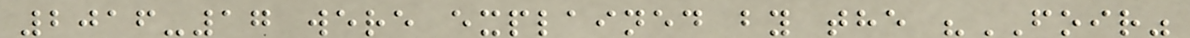2016-17 were explained by the "FOIR"
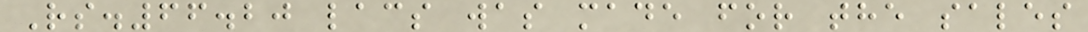Rs.66.20 lacs was made for the sales
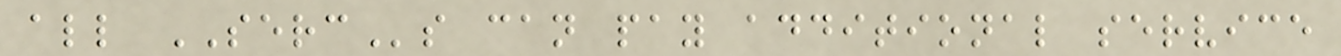all SERCs can pay additional service
